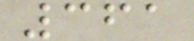361
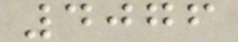4076
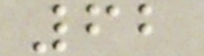62
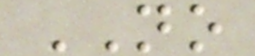NO
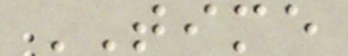TIME
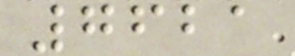7621
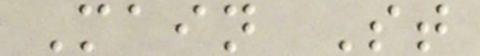Main St
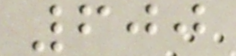600
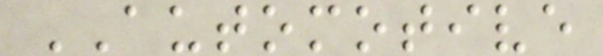AUTOMOTIVE
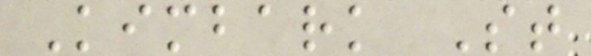Kimbark St
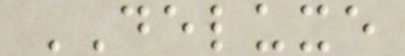DELUXE
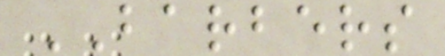BARBERS
